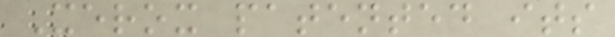Xerox patented its
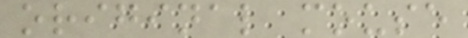original mouse
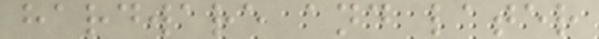hardware and later
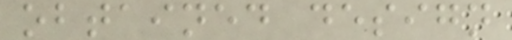obtained design
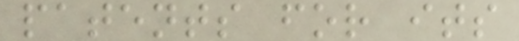patents for its
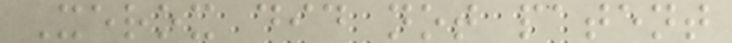Xerox did not patent
